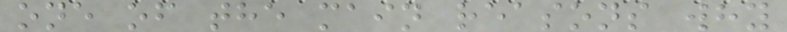one of the main reasons why
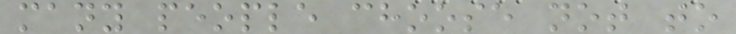many people choose not to
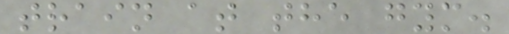train at the gym.
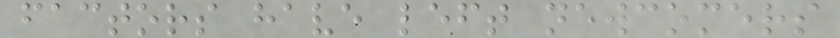factors have left newcomers
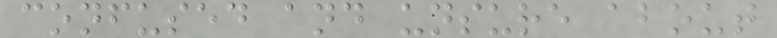confused and unsure about
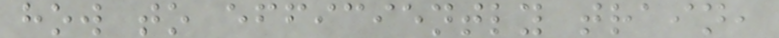how to efficiently train,
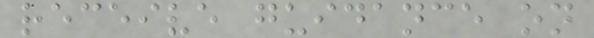receive guidance on
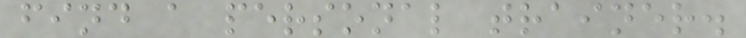find a personal trainer.
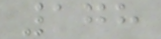178
